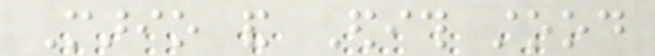Mario and Edith stood
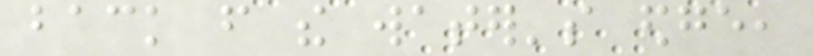back from the water's edge,
